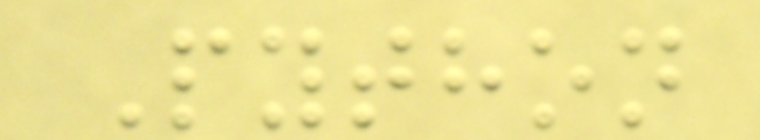Python
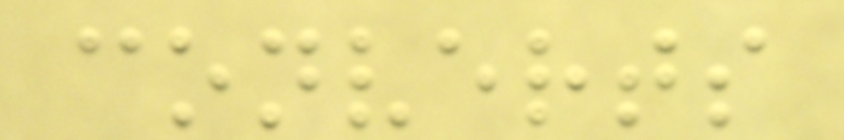converts
